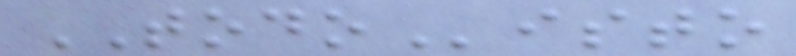TODOisto
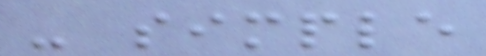- simple
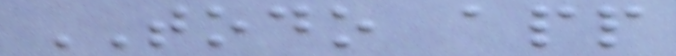TODO app
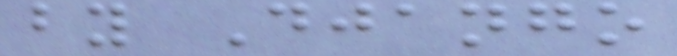by Django
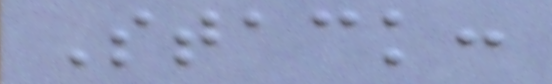Stack:
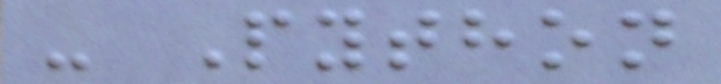- Python
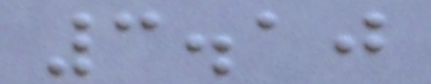3.10
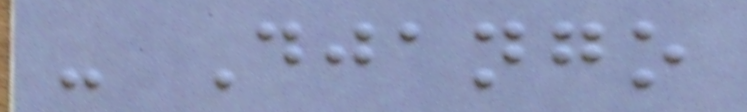- Django
